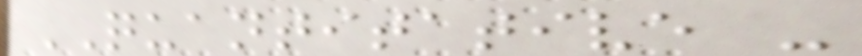QUANTITATIVE -
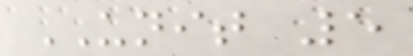UNIT 5
